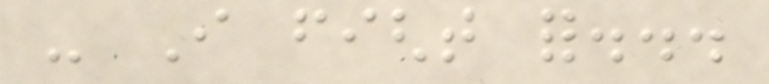- I fight for...
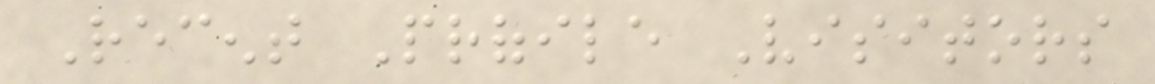Recent Profile Visitors
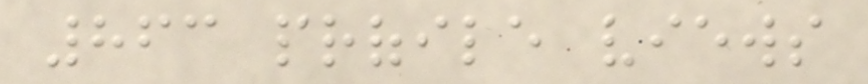863 profile views
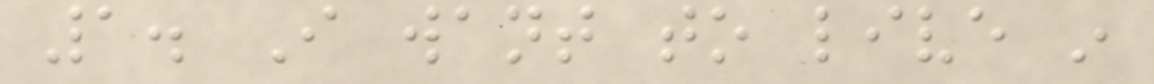1. I want to live in
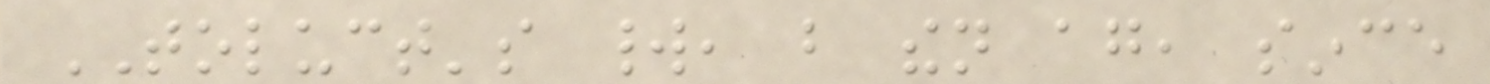TOLUCT's world, but then again, since
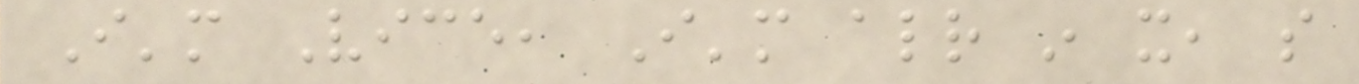I'm Vice, I'm already in it, so
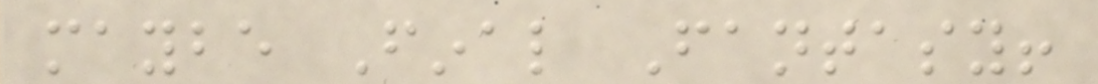maybe Final Fantasy!
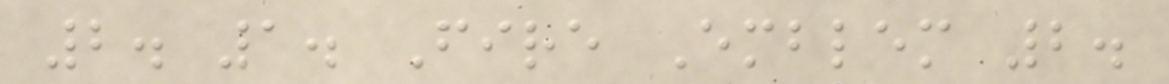2. 1. Fire Emblem 2.
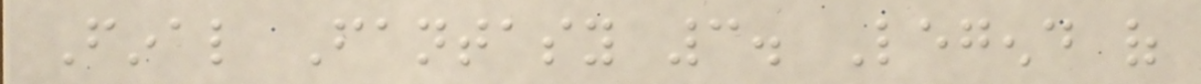Final Fantasy 3. Legend of
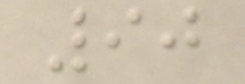90
